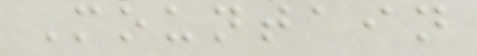Mountain
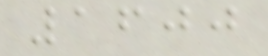1600
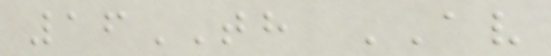16TH AV
